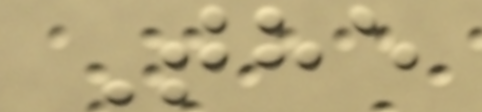The
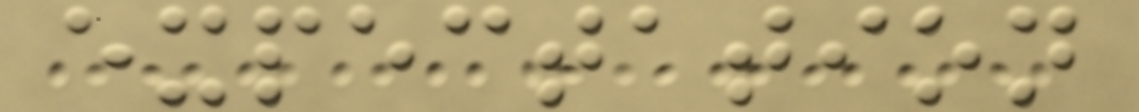expectation
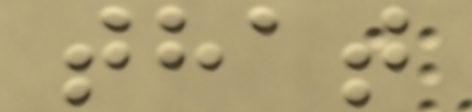that
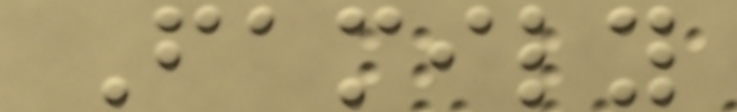Family
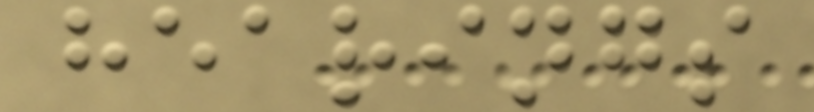hearings
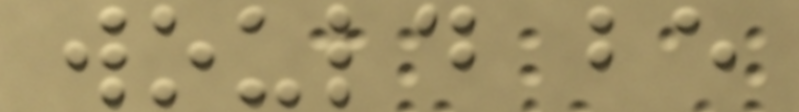would be
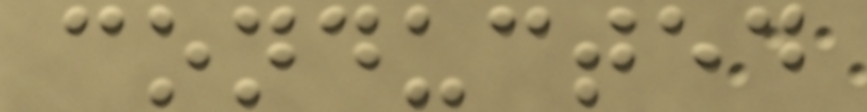conducted
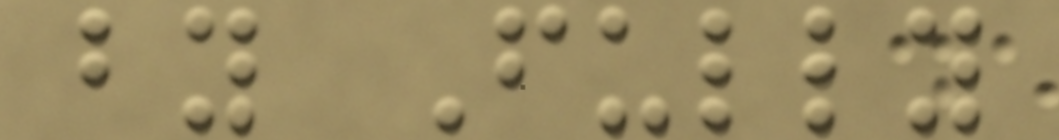by Fully
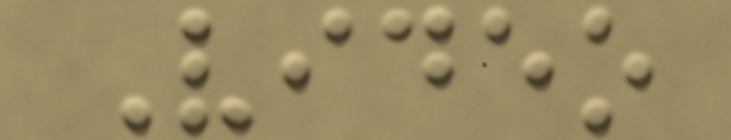Video
